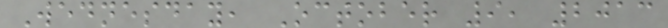Wednesday, October 9, 2013
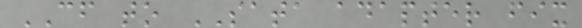CF to SATA adapter fix
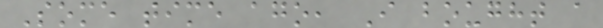Some time ago, I bought a
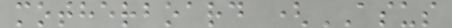motherboard (ASUS
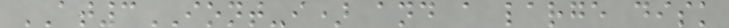AT3IONT-i) and a large disk
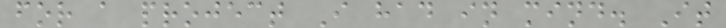for a project I had in mind. It
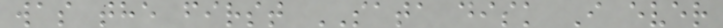was the first SATA disk I ever
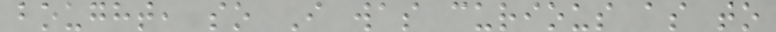bought, so I was curious as to
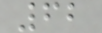62
